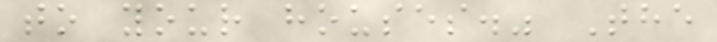to your houses." The
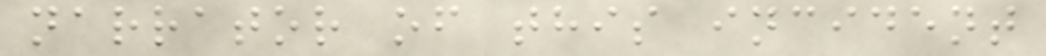narrator of this incident
